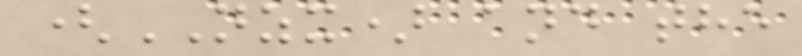(NZX) and the
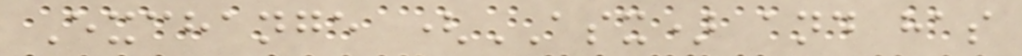Exchange (ASX) and has
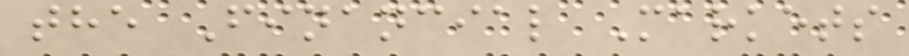the Financial Markets
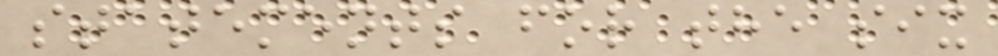statements for the six
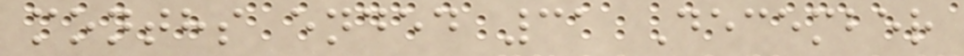months ended 31 December
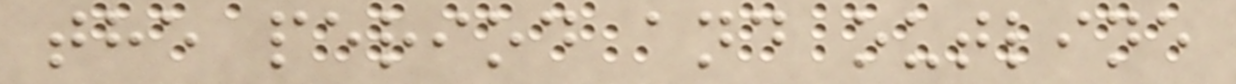the period and outline
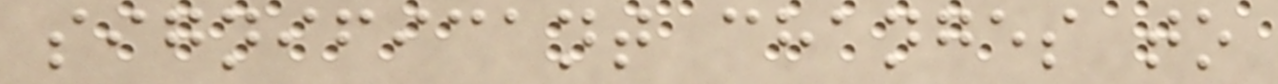significant changes to
